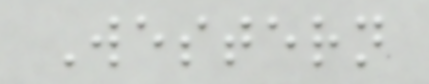Western
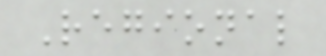Regional
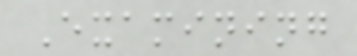Examining
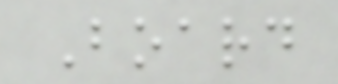Board
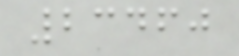23460
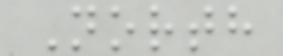North
